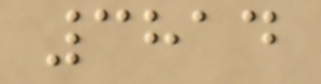3814
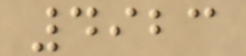4923
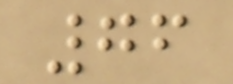76
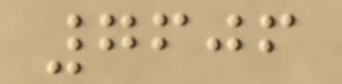7606
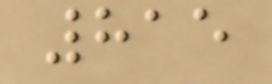815
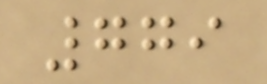779
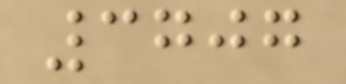3707
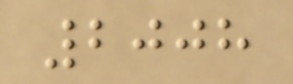2008
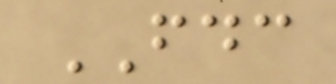FDC
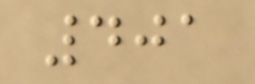401
